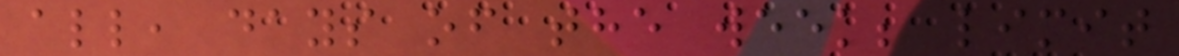all, days of the week; limit
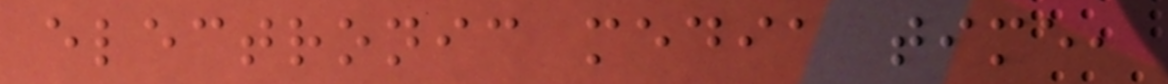electronic media time,
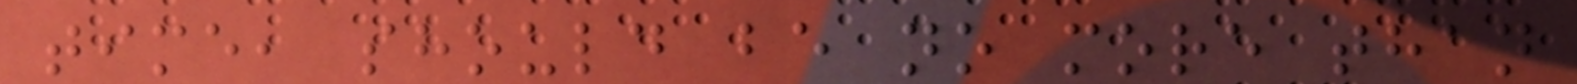time, should be no more than
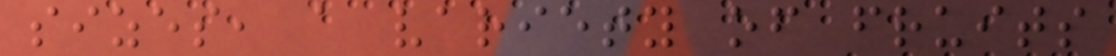sizes, a variety of fruits
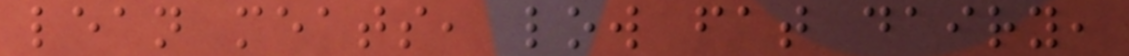lean meats, low fat dairy,
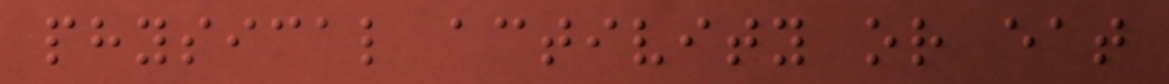physical activity or eat
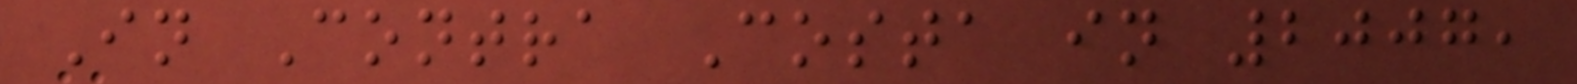In Contra Costa in 2007,
